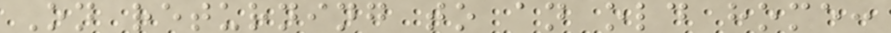On returning to an old home:
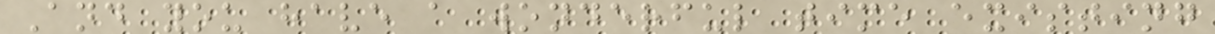And you have a wonderful time existing
